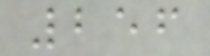256
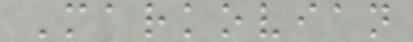Markovian
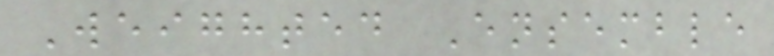Weighted Ensemble
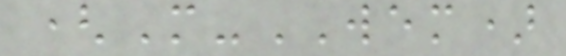(M-WEM)
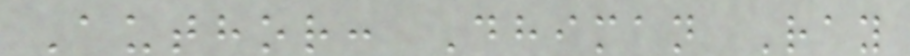Author: Dhiman Ray
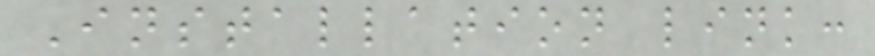Installation link:
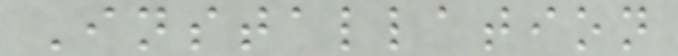Installation
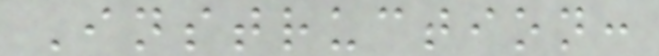Instruction:
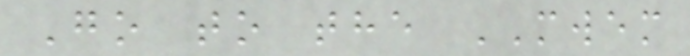Go to the MWEM
